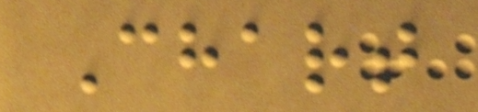Chart
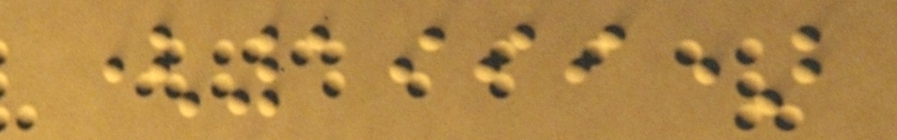(1999)
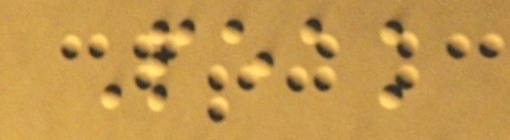Peak
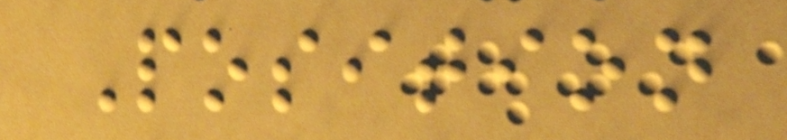Position
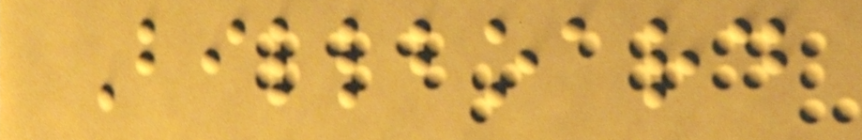Billboard
